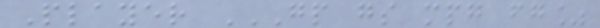Player GP GS MPG FG%
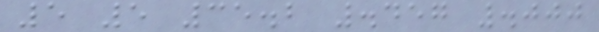5 5 35.2 .457 .000
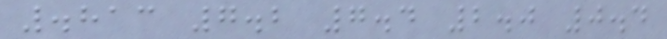.813 7.2 7.4 2.0 0.4
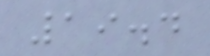19.4
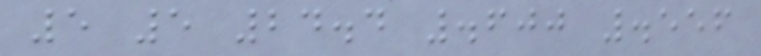5 5 24.4 .600 .556
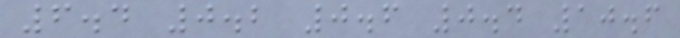6.4 0.2 0.6 0.4 10.6
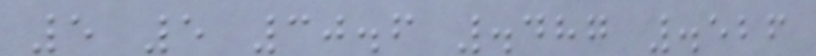5 5 30.6 .487 .526
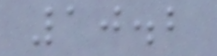10.2
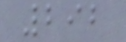292
